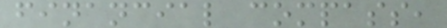financial compass,
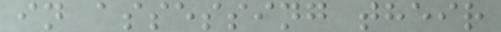in assessing their
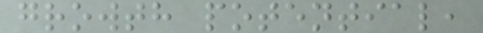growth potential,
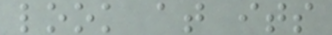look at its
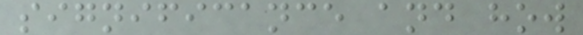significance and how
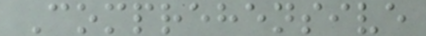Comprehensive
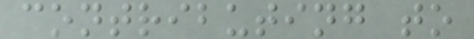contributing to
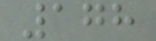178
